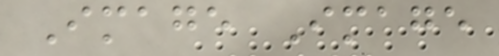Image Image
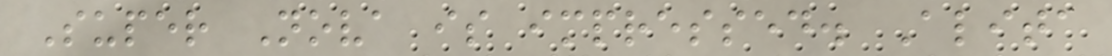Super Nova is impressed. Alita
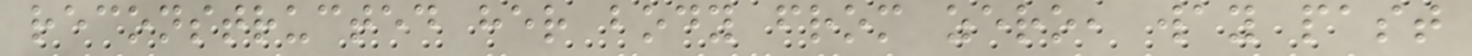reconstructed her body from zero, way past
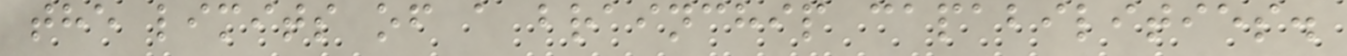the limits of a brainchip capabilities.
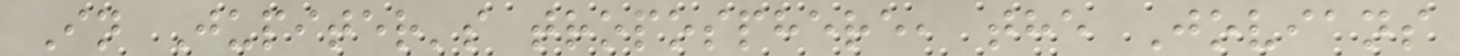In Jupiter's troposphere, the Jovians
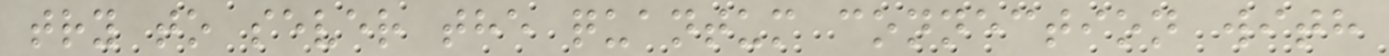try to sever the quantum connection with
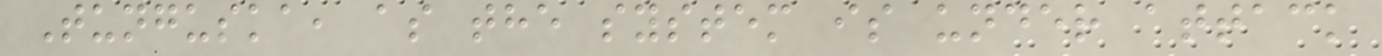Tunguska, as the system is under attack
